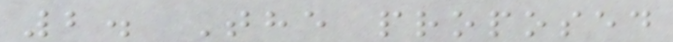2. The proposed
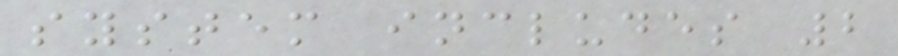system includes 2
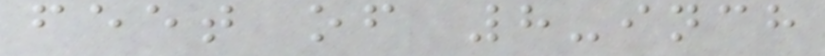feet of 8-inch
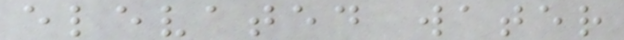elevated water
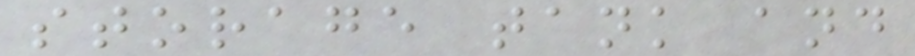storage tank and
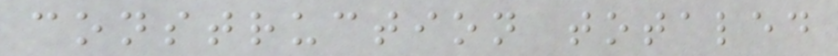construction totaled
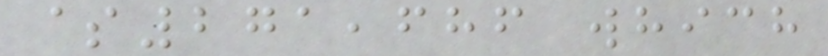$271,686 which
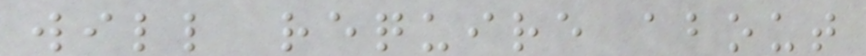will require about
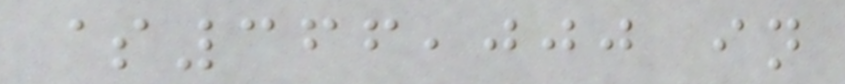$366,000 in
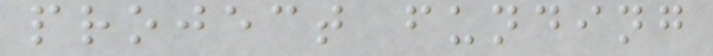project funding
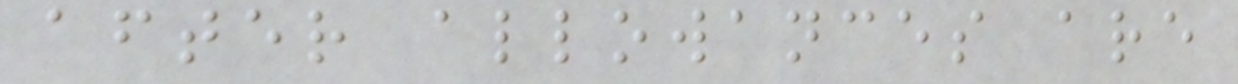after allowances are
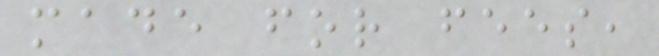made for fees,
